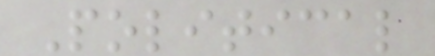Political
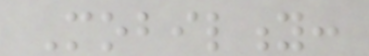Mobility:
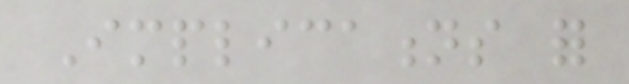Implications for
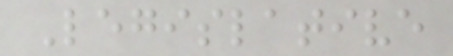Legislative
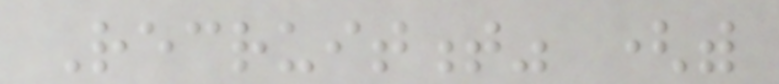Recruitment" (with
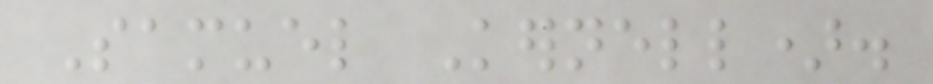Samuel Kernell).
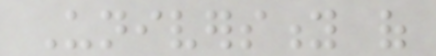University of
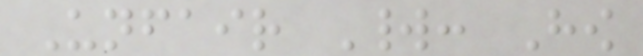Unfair World: How
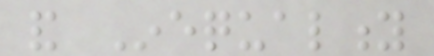and Inequality
